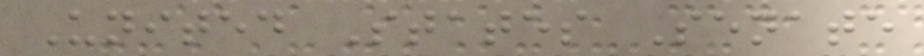United States Senate
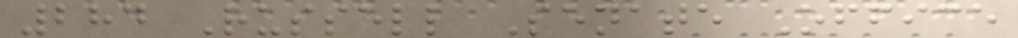284 Russell Senate Office
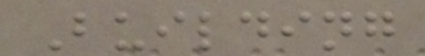Building
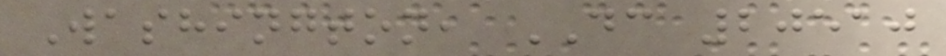Washington, DC 20510
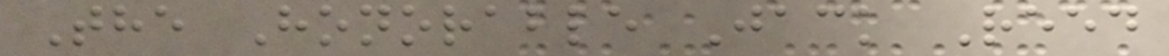The Honorable Jack Reed
